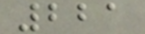221
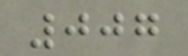007
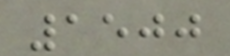1500
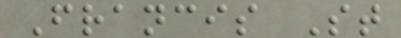Francis St
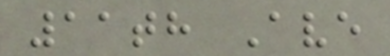11th Ave
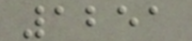1251
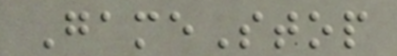GameStop
